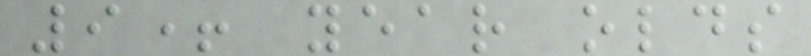9+ year olds
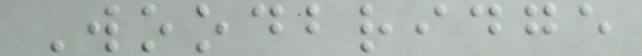Woodbridge
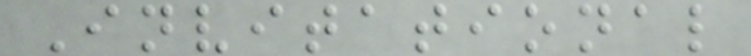Invitational
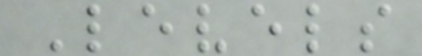Levels
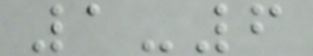1-6
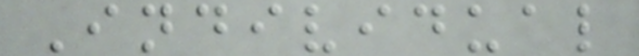Individual
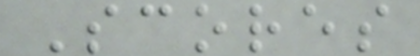Scores
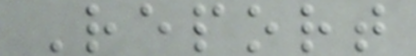Report
